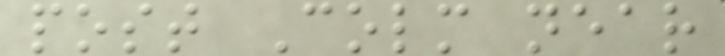post Colm near
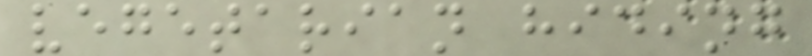vegetarian hiding
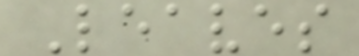Leaves
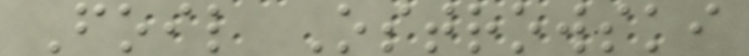Foil Ostrowski
